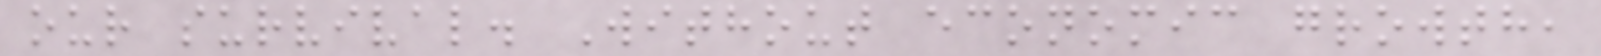our survival. Without economic growth,
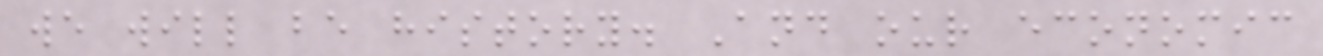we will be history. And our economic
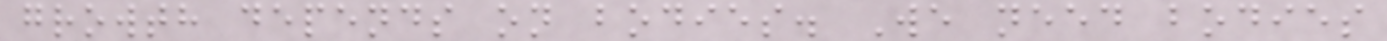growth depends on bodies. We need bodies
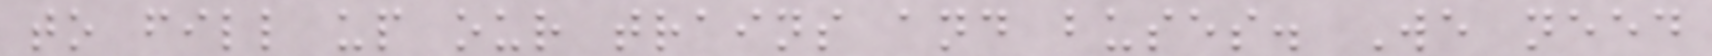to fill up our trains and buses. We need
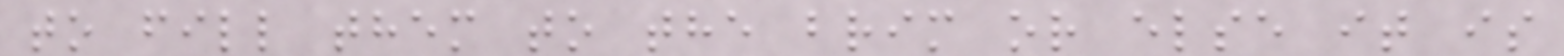to fill them to the brim or else it is
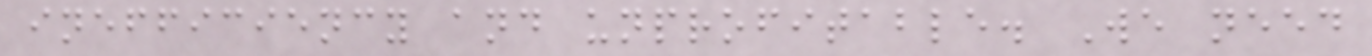inefficiency and unprofitable. We need
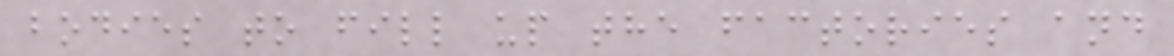bodies to fill up the factories and
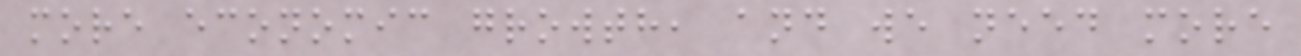more economic growth, and we need more
